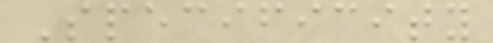Specificity
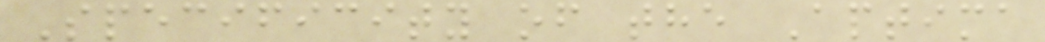Specificity of the Aptima
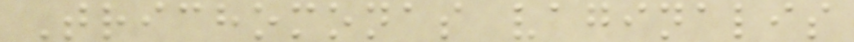Trichomonas vaginalis
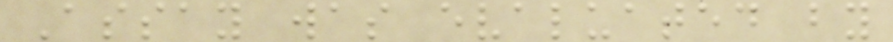Assay was evaluated by
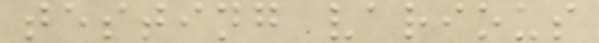testing various
